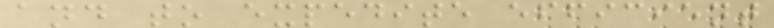and to expedite efficient
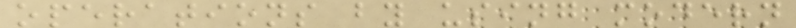operations by using modern
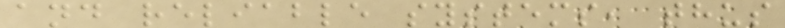and reliable systems, thus
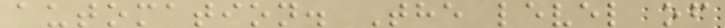automation. The level of
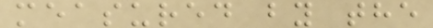measured by the
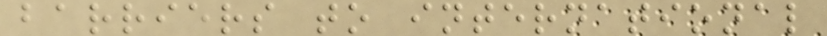barriers to international
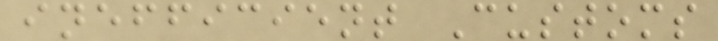inefficient Customs
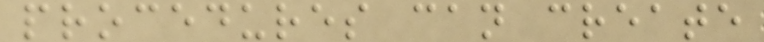procedures can create
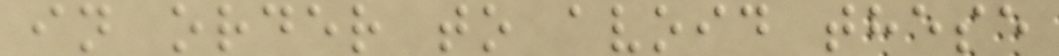in order to avoid these
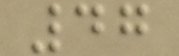47
